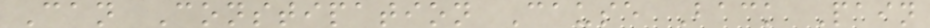Can Constipation Cause Back Pain
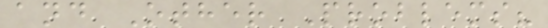and Other Problems?
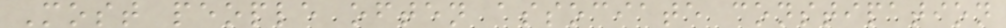Most people often associate constipation
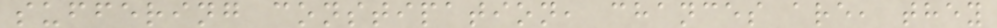suffering constipation, chances are, they
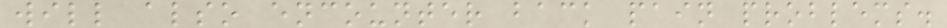will also encounter back pain problems.
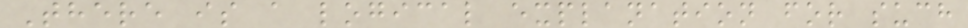There is a logical explanation for such
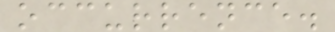occurrence.
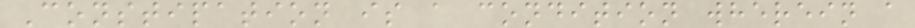Constipation is a condition wherein a
